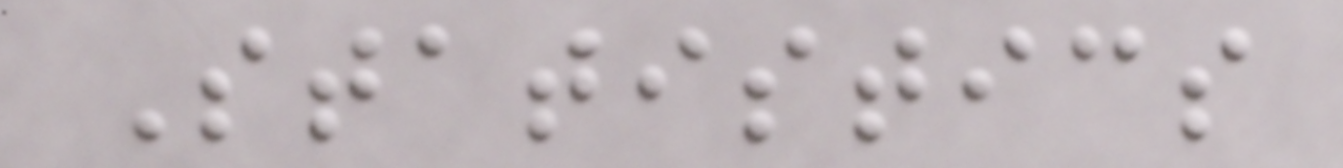Statistics
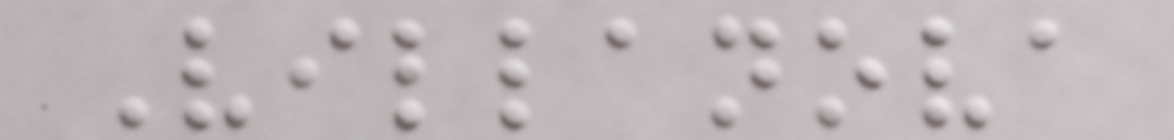Villanova
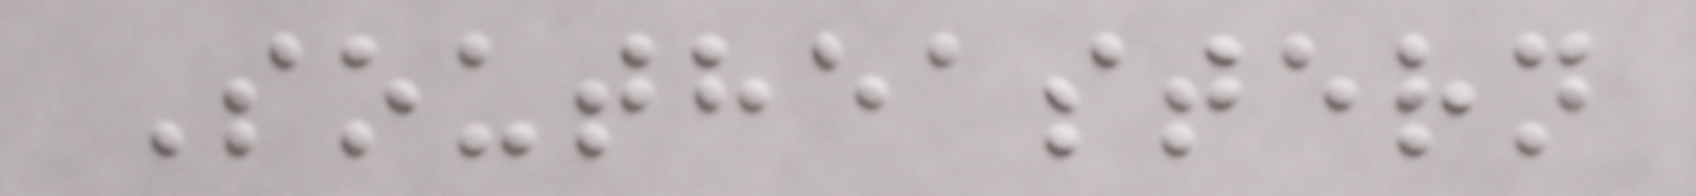Southeastern
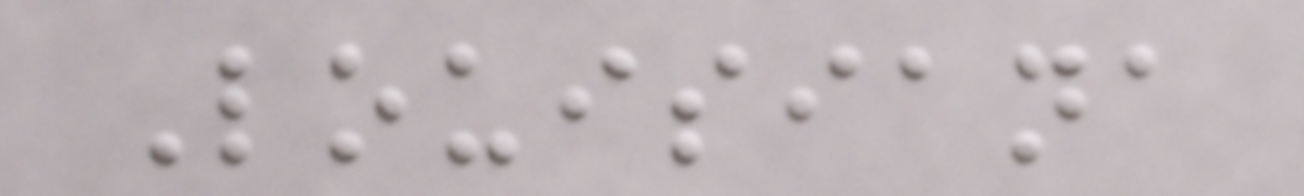Louisiana
